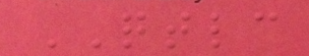QTLC
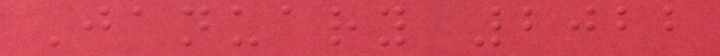January 2022
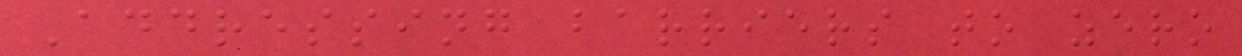Addressing barriers to zero
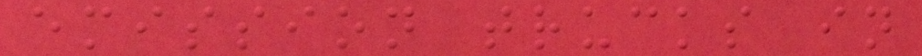emission trucks in
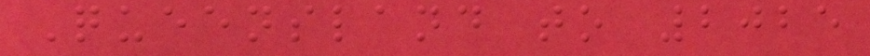Queensland to 2025
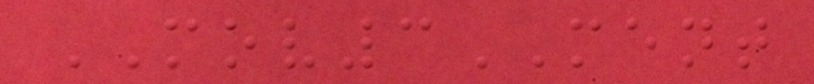MOV3MENT
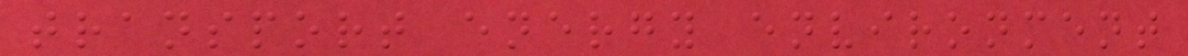transport energy environment
